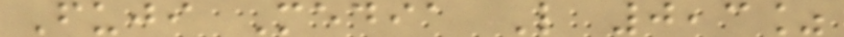Fuji Media L 0,3%
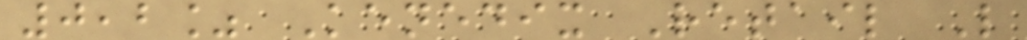0,2% Kenedix Retail L
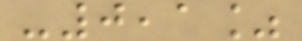-0,1%
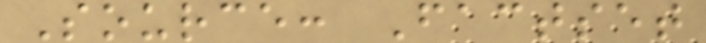Source: Factset
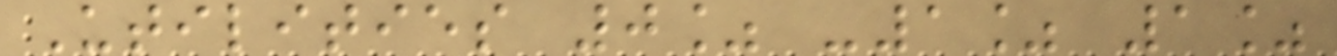Utilities 0% -1% 1%
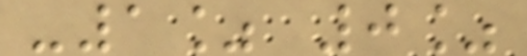-1% 0%
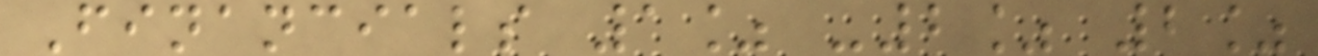Financials 1% -2% 2%
